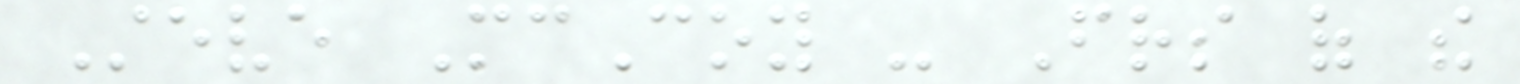Steve McCoy - Friends of the
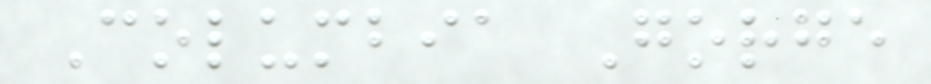Columbia Gorge
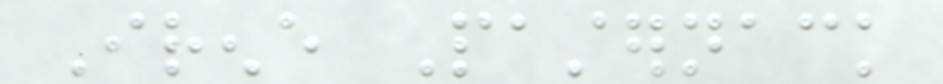Irene Pasternack
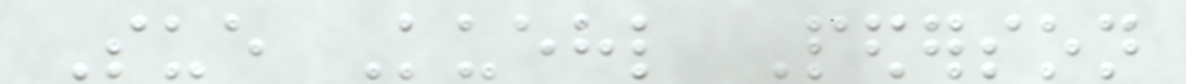Sue Kuehl Pederson
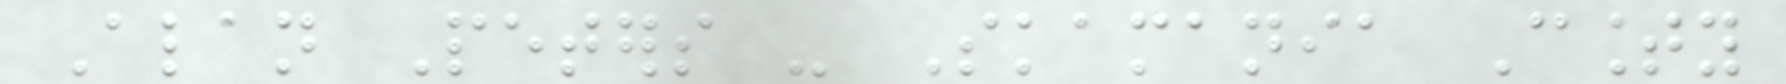Alan Peters - Skamania County
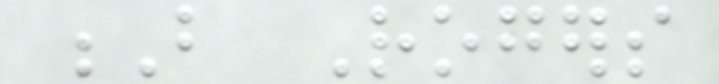B Rogers
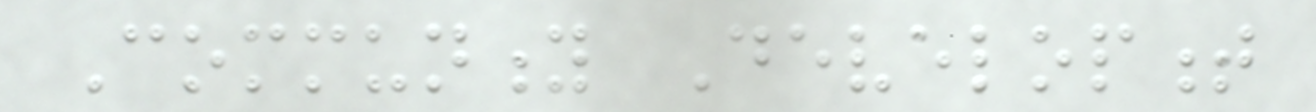Community Development
